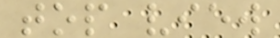top view
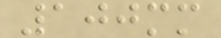100mm
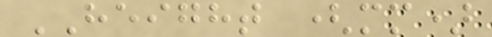HEIGHT (mm)
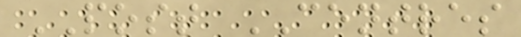POST CENTRES
